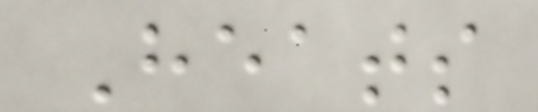Heats
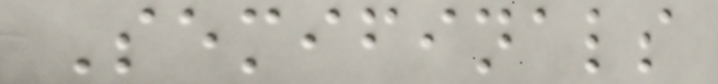Semifinals
